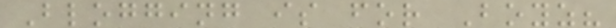Blogging is for Boyz?
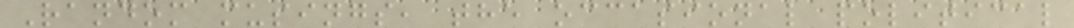Random musings, the occasional political
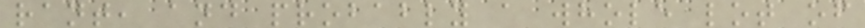rant, and probably a whole lot of
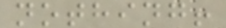nothing!
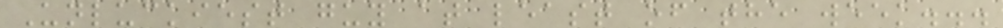Unluckiest guy at least of the week...
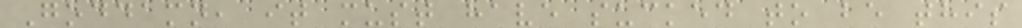Goddamn, it must have sucked to be this
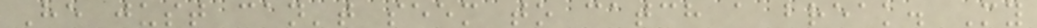He just can't seem to catch a break. My
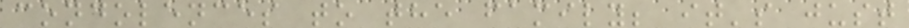condolences to the family; it's just
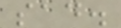sad.
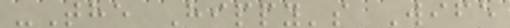-The Hippy's Wife
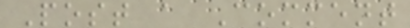Post a Comment
